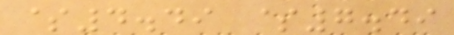$4.49 $7.49
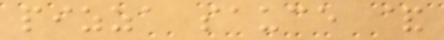pizza sauce &
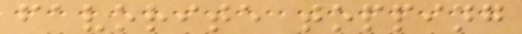favorite topping
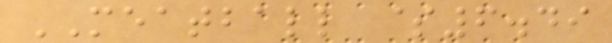MEATBALL $6.49
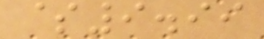$9.99
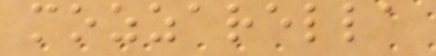mozzarella
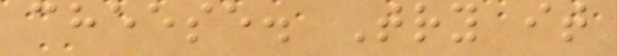cheese. Try it
